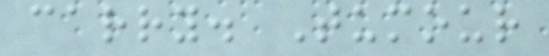carry. Tumour
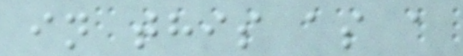in this as a
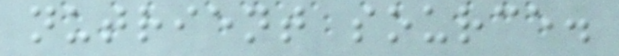nutrient source.
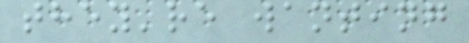they're wanting
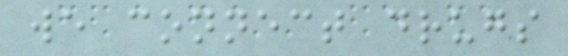we connect drugs
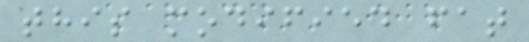this modified fat
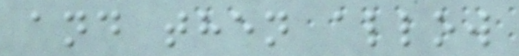and then allow
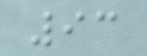93
